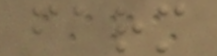farm
